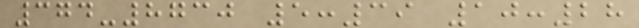374-8730 5:39 10:28
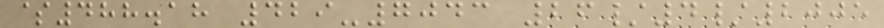$488.18 429-7043 26/4/2005
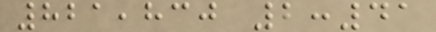821,830 2:41
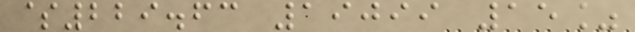$229.63 19099 15%
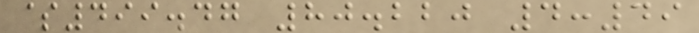$499.47 80.220 4:49
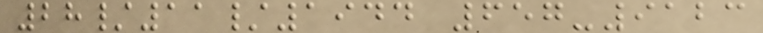28/11/1944 657-9123
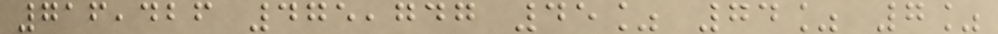716,426 475,747 45% 74% 7%
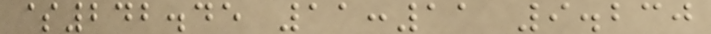$242.45 11:11 9.230
